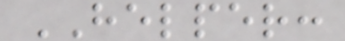HELPER:
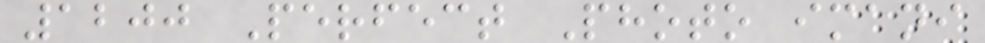1200 Perfect Photo imani
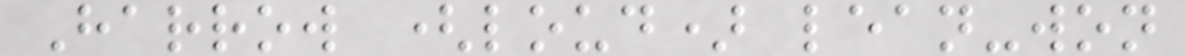Harrow (loud) lean-won
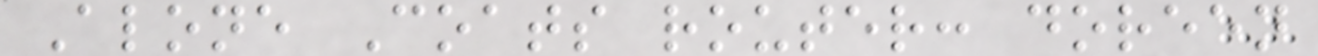Alone Coats router: doreen
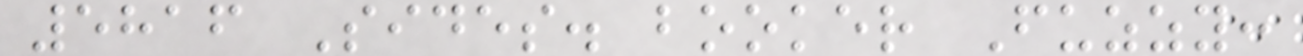5816 Sides. booker Fuzzy:
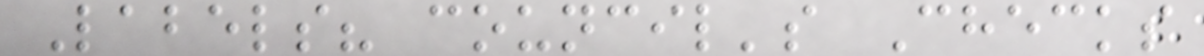Labels? council's Checks
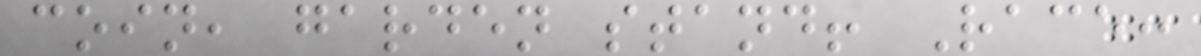coin, garden stand! Race:
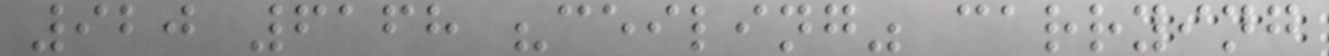920 6168 "ceiling" carrying
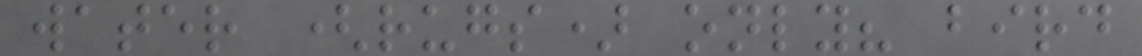water (rugs) only? bird
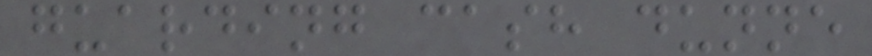guarding cash dunne
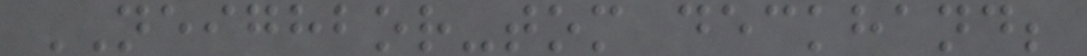NEIGHBOR-tom deckhand;
